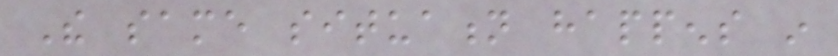The same situation happens in
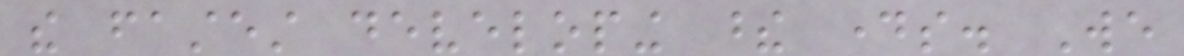the fastest developing these days. We
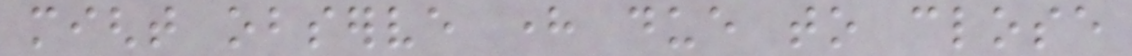might observe here due to close
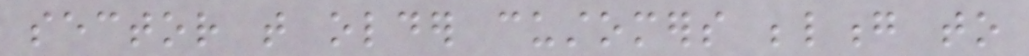sector that older customers belong to
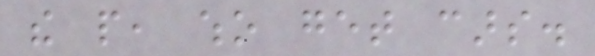the people, who get cars.
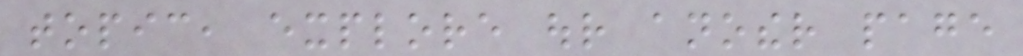topic, explore our another page
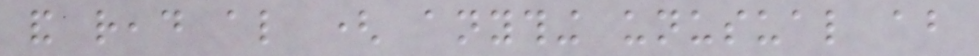and read also ( anything unusual about
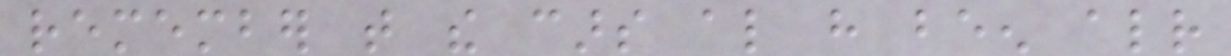remember that the cars also have been already
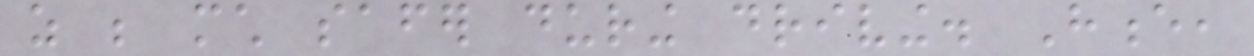as be much safer during driving. Hence,
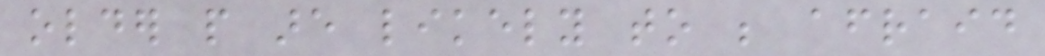older people are likely to be afraid
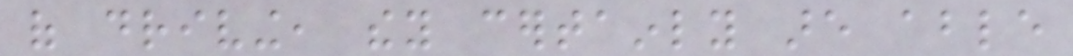of driving, they certainly are able
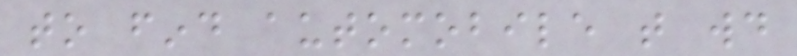to find automobile that would
